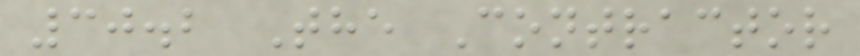30.2 The Contractor
